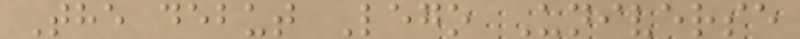The debut Lego Universe
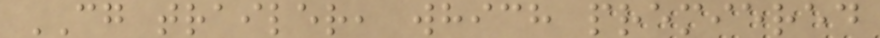CG trailer, which premiered
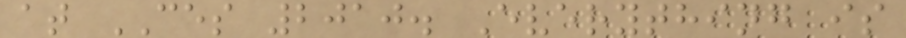at CES 2010. Everything is
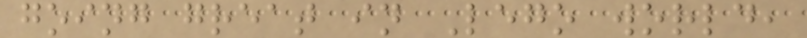going great in Lego world,
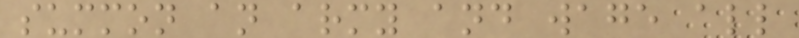summon an army and wage all
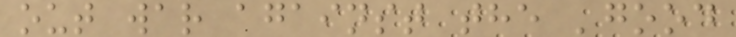out war against the 'good
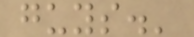guys.'
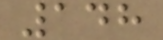148
